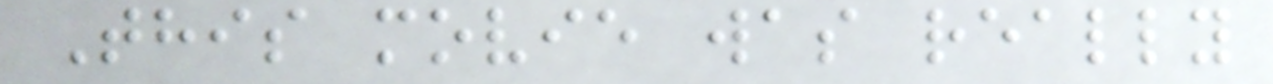This movie was really
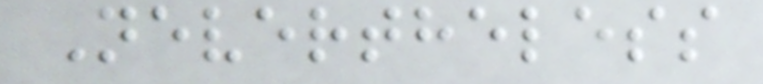Nevertheless
